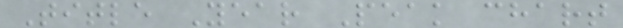Title Year Peak chart
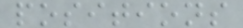positions
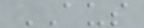AUS
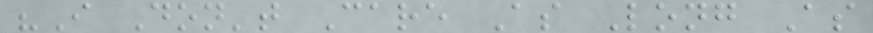"I Don't Care As Long As
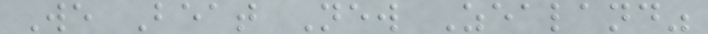We Beat New Zealand"
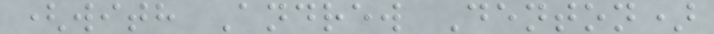(with Andrew Denton)
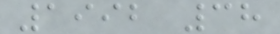1992 38
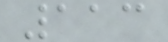113
